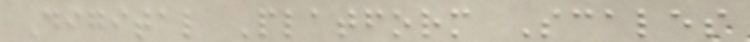Digital Platform Scales
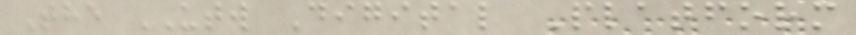The UTW Digital Platform
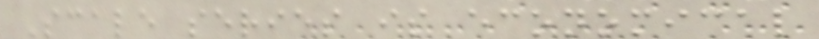Scale series is economical
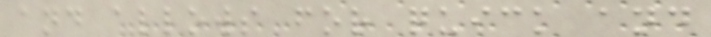and allows for quick and
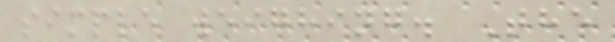simple weighing. The
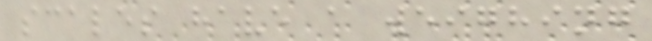scales have a weighing
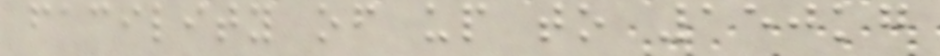facility of up to 150kg
